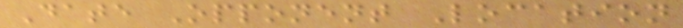Date Opponent Location
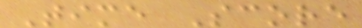Time Score
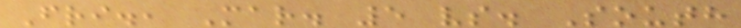Fri., Mar. 5 vs. South
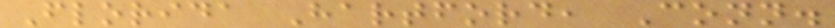Florida Hartford, Conn.
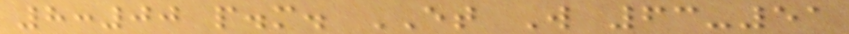8:00 p.m. ET W 63-51
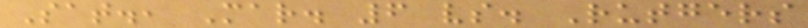Sat., Mar. 6 vs. Rutgers
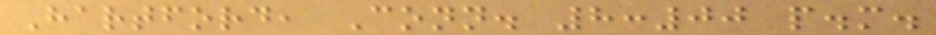Hartford, Conn. 8:00 p.m.
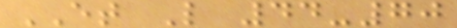ET L 44-70
